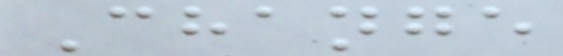Change
